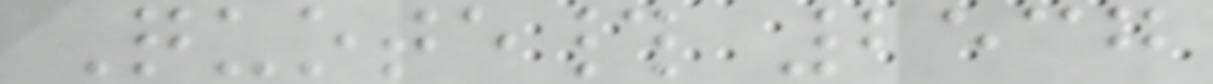Quote# 2537
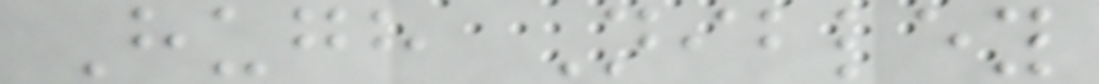Hugh Nibley
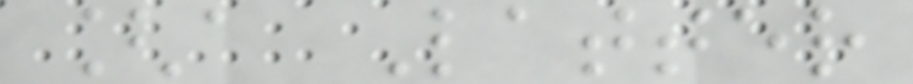[a Latter
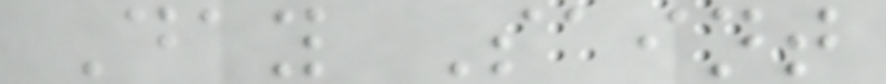Day Saint
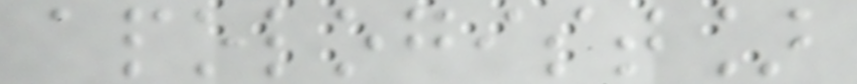apologist]
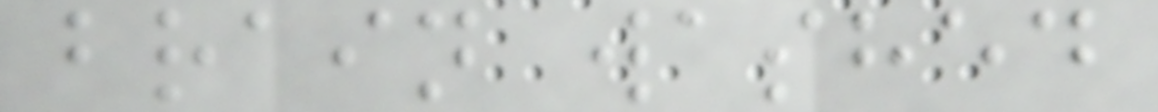brain washed
